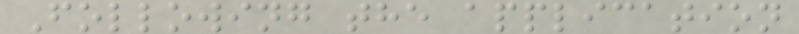Following the application
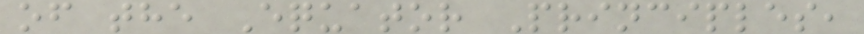of the Equator Principles,
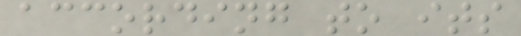according to its
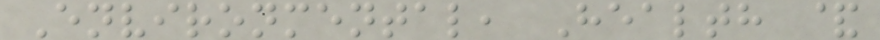Environmental, Health &
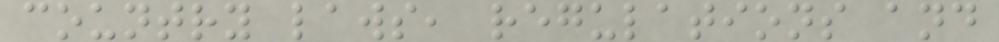country laws, regulations and
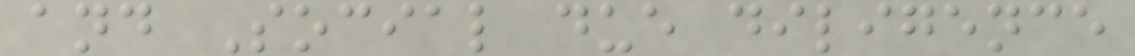and Social due diligence
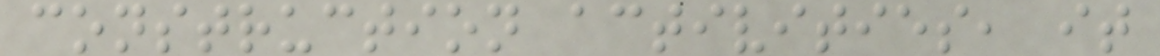construction activities, it
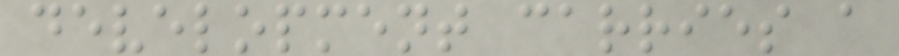development carries a
